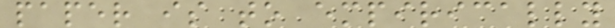paper is to empirically
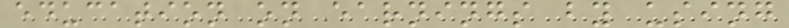education on earnings by using
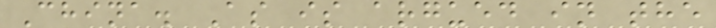China. As is argued in the
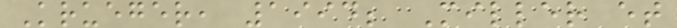Krueger, 1994; Miller et
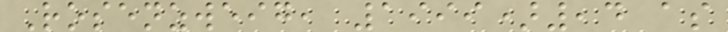Rosenzweig, 1999),4 as
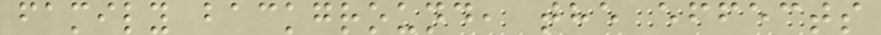family background, the effects
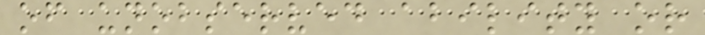of unobserved ability or
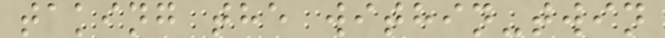taking the within-twin
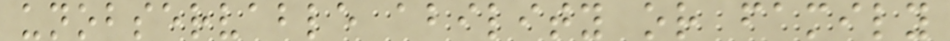unobservable ability or family
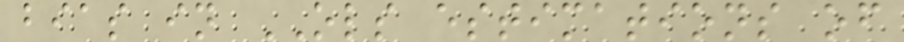bias in OLS estimations of
